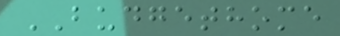BUDGETHOME
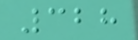328
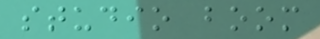studio boom
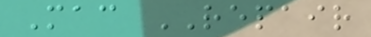Mac REPAIR
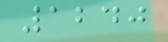1240
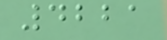4221
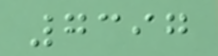7397
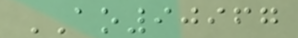AO90967
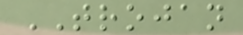TROJAN
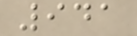941
